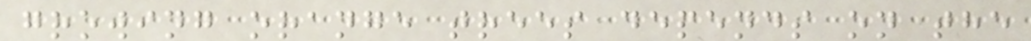growing orange trees depends on the
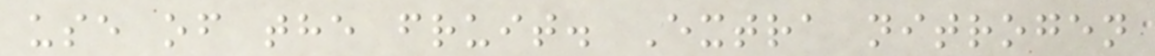use of the fruit. Extra nitrogen
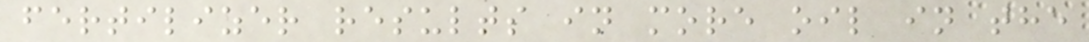fertilizer results in more oil in the
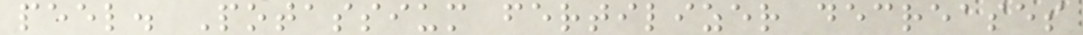peel. Potassium fertilizer decreases
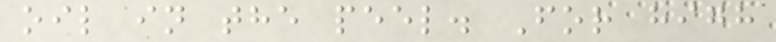oil in the peel. For high
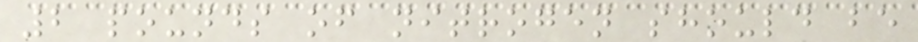2 pounds of nitrogen should be
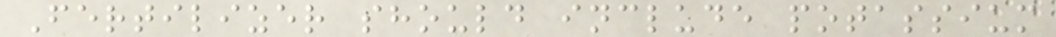Fertilizer should include potassium
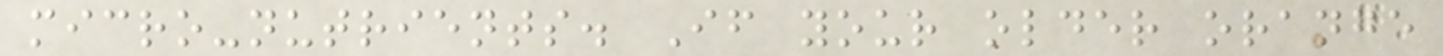micro-nutrients. If your older orange
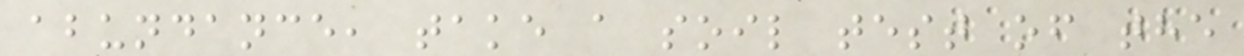abundance, take a soil test of the
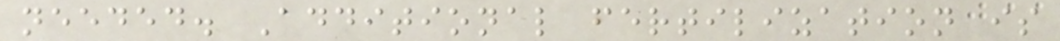needed. Additional fertilization is
